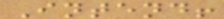Intend!
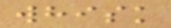whisk
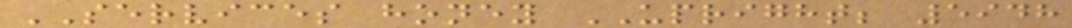SERVICES honey UPRIGHT; 5948
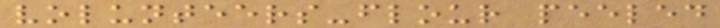volunteers-flour peeled
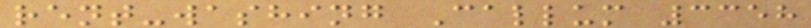rent-washing Callum 3358
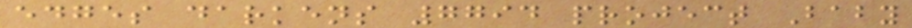edges darkens 7794 project Baby
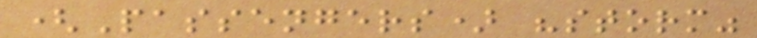(Passengers) "storm"
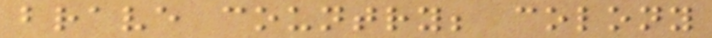brave country; colony
